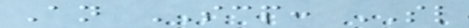An SCP: SL
